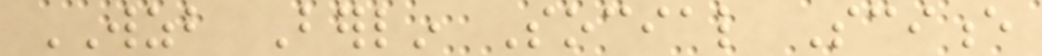WZB Berlin Social Science
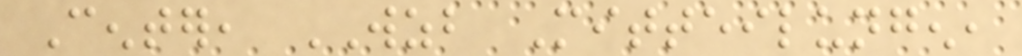Center, WZB Mitteilungen,
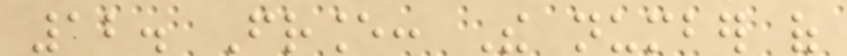12. France: The number of
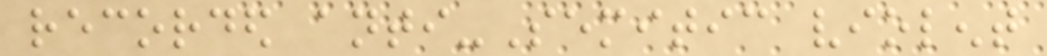recorded anti-Semitic violent
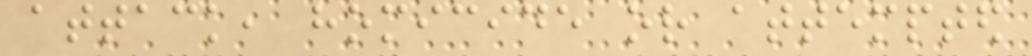attack, homicide or attempted
